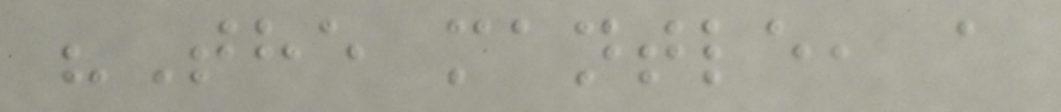"The mantle, a
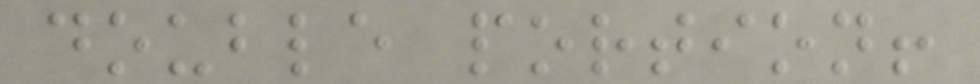double portion!
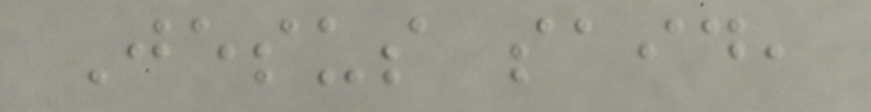Jesus said,
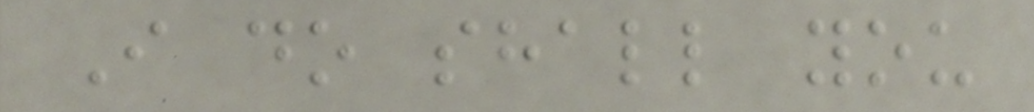I do shall you
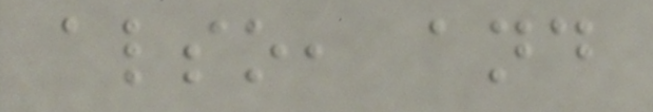also, and
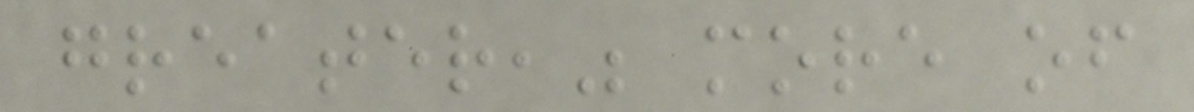greater," more of
